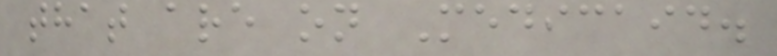that are on Medicaid.
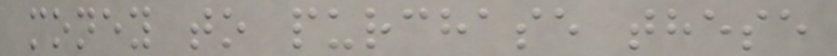money to purchase these
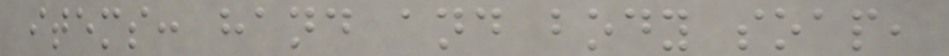items: hand and body soap,
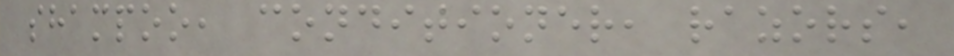shampoo, conditioner, razors,
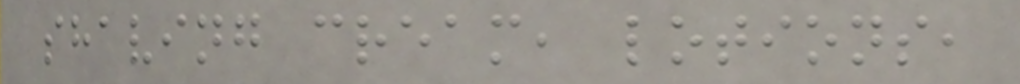shaving cream, lotions,
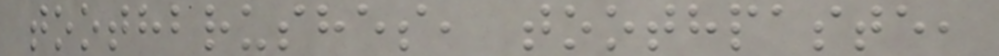toothbrushes, toothpaste,
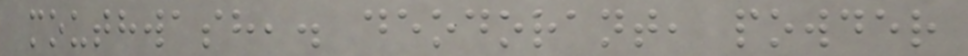mouthwash,. deodorant, powder
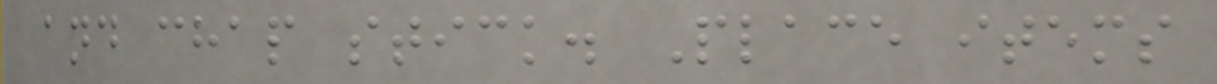and chap stick. Place items
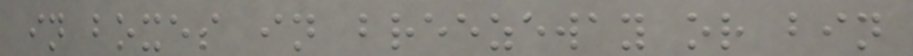in boxes in breezeway or bin
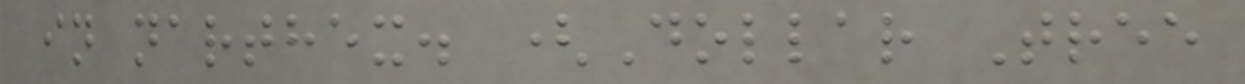in narthex. (Dollar Tree
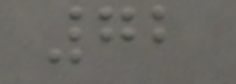72
